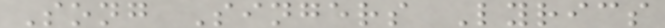Song Singers Lyrics
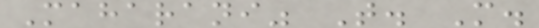Maharani" T. M.
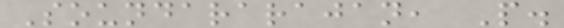Soundararajan, P.
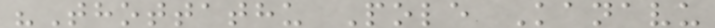"Thottathu Pole Kanavu
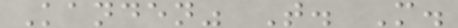Kanden" T. M.
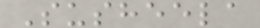Susheela
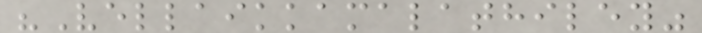"Vellaikkamalathiley"
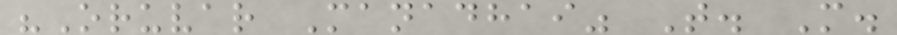"Oruvar Manadhai" T. M.
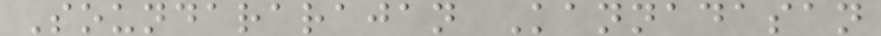Soundararajan Kannadasan
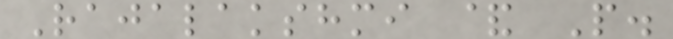Rajalakshmi & P.
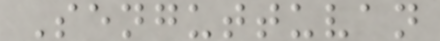Senguttuvan
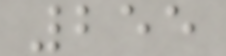255
